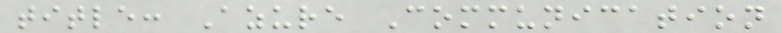title: Azure Communication
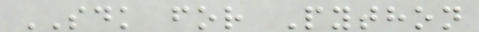SDK for Python
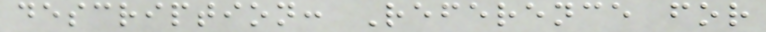description: Reference for
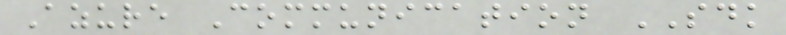Azure Communication SDK
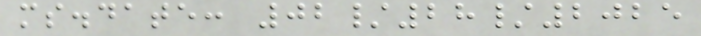ms.date: 02/28/2025
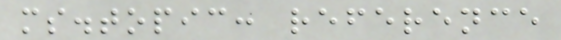ms.topic: reference
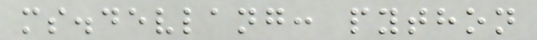ms.devlang: python
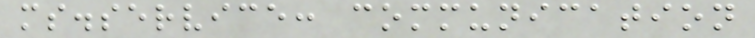ms.service: communication
